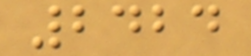2424
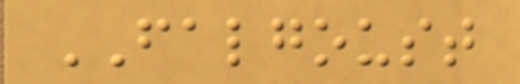FALGOUST
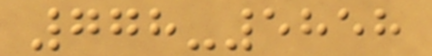778-5858
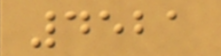4521
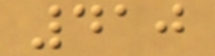410
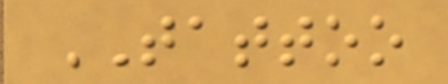TATTOO
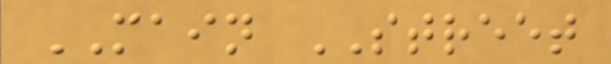MAIN STREET
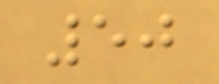50
